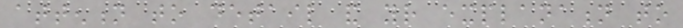attention to detail and your explanation to
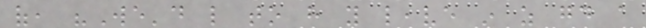of, "We'd like to have you leave in as good a
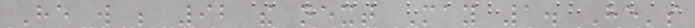He will be 92 the next May 1. He's
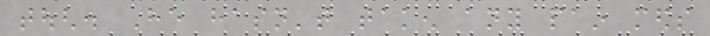tough. He hasn't taken any pain meds
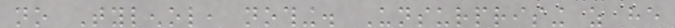no Tylenol, nothing. Unsurprising as he
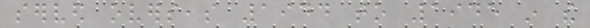served overseas 1944 to 1945 in the
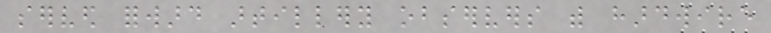served forward artillery observers with hardwire
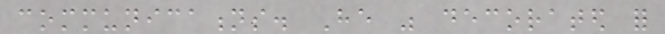communications. He was decorated for
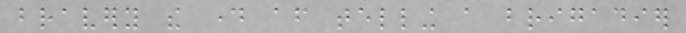bravery the day after telling a brigadier
